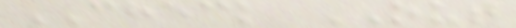CHECK OUT
